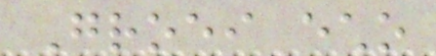Groei echo
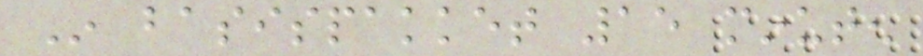In basispakket 15 minuten
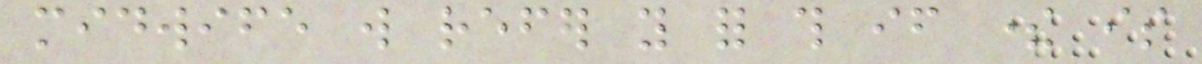midwife will refer you for this if there is
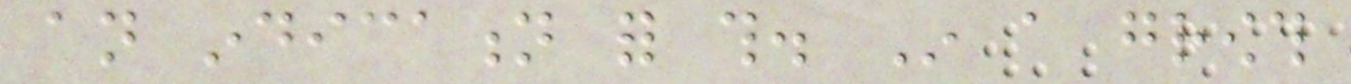an indication for this. In a growth
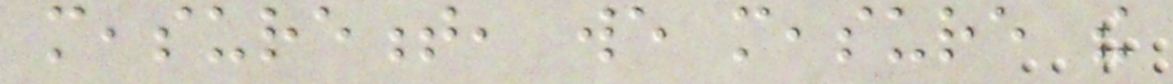measurement, we measure the
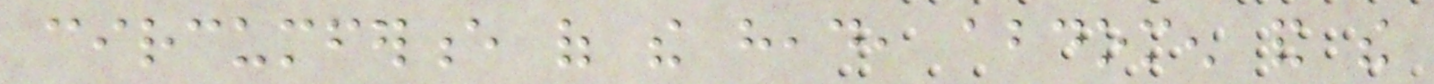circumference of the head, abdomen and the
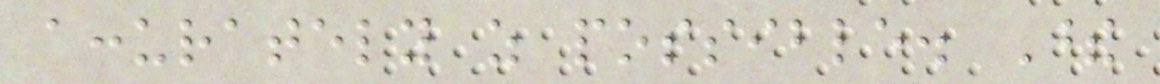accurately as possible. These
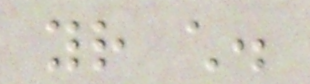your child.
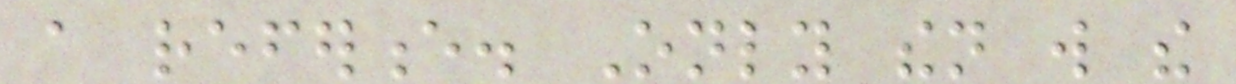a reference. Only then will the
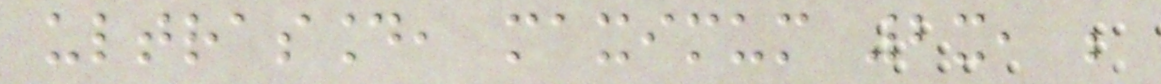ultrasound, maximum 2x, be
